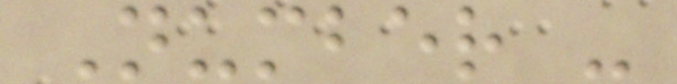Number -
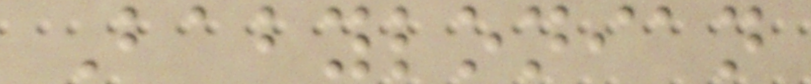Babylonian
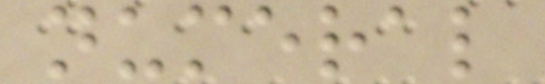numeral
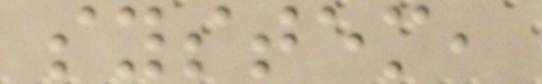system,
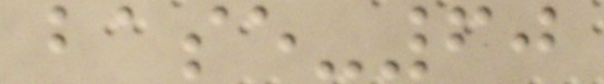base-60
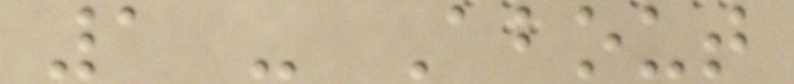1 - About
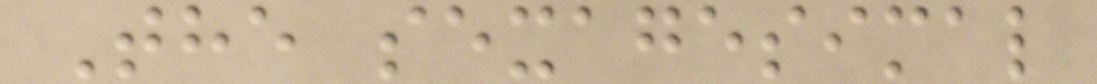The sexagesimal
